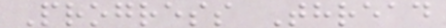Progress Thread
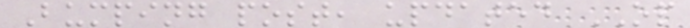Bumping post, updated OP
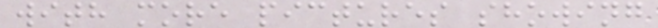with more pictures showing
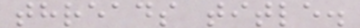threads title.
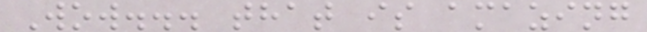Wow... that is amazing
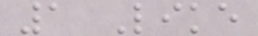1 Like
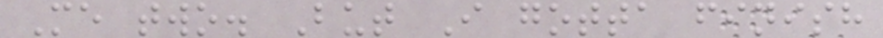Me two. But I gotta finish
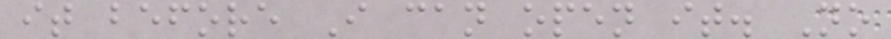it before I can open it. No
